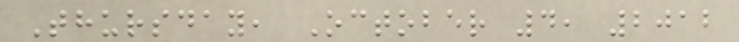Thursday, October 4, 2012
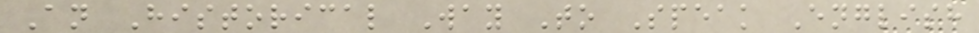An Historical Way To Speak English
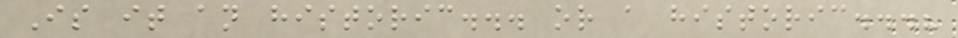Is it an historic... or a historic...?
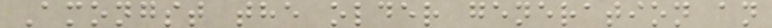Amongst the older generation an
